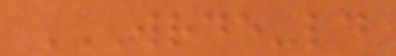WRDE-LD
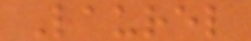Laurel
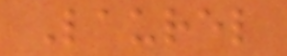Laurel
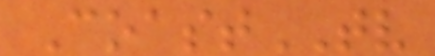CoastTV
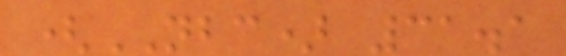(NBC) 31.1
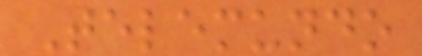Telemundo
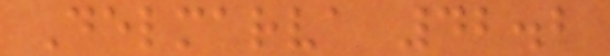Delmarva 42.2
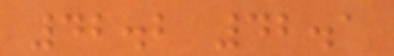42.2 42.1
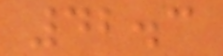42.3
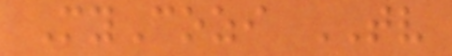MyCozi TV
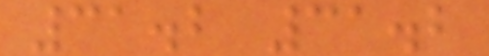31.2 31.2
